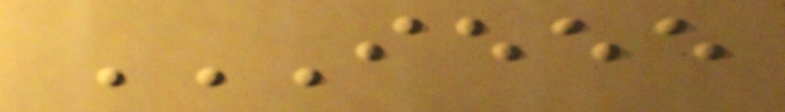IEEE
